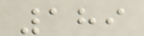189
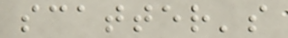scatter's
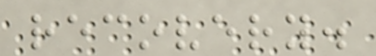recovery.
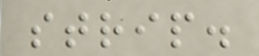strip.
